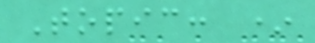Topic: *
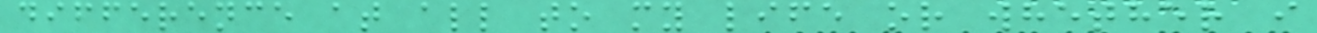difference at all to my life or whether i
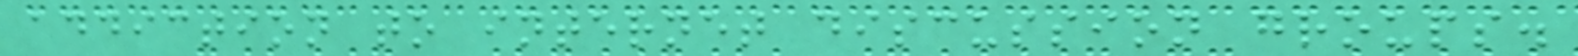addiction to internet discussion groups.
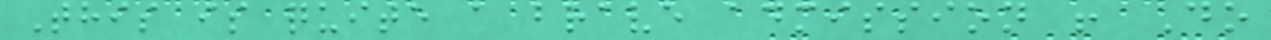This is quite a brave admission ! Do
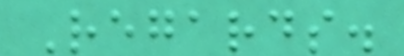Regards.
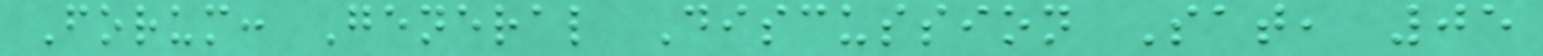Forum: General Discussion Sat, 05
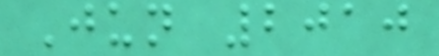Jun 2010
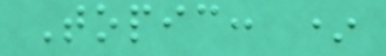Topic: *
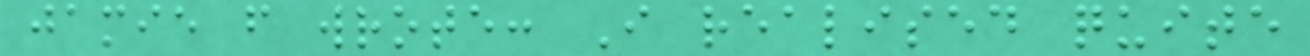jamie f wrote: I realised quite
